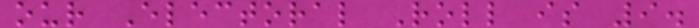our Electoral Roll is 9.
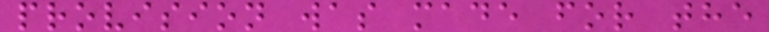provision was made for the
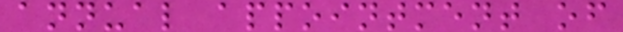annual appointment of
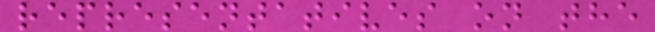representatives on the
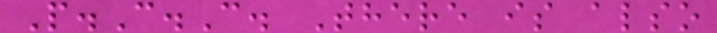P.C.C. There is also
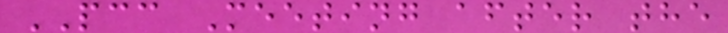PCC Meeting after the
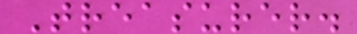Treasurer.
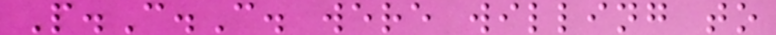P.C.C. were willing to
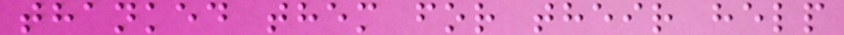thanked them for their help
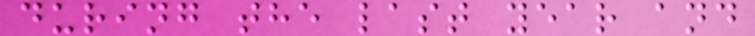during the last year and
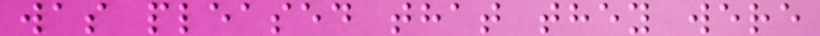was pleased that they were
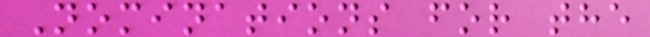Nominations for the
